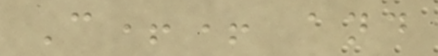C++ and
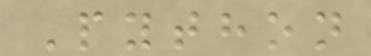Python
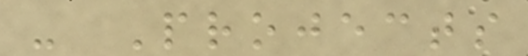- Projects
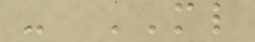- ML
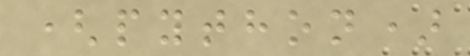(python)
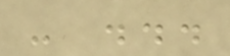- ...
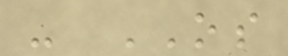- OS
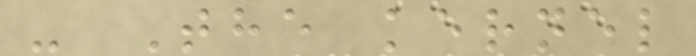- The kernel
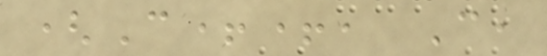(C++, C,
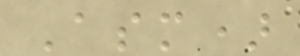Asm)
